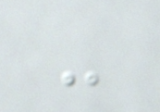-
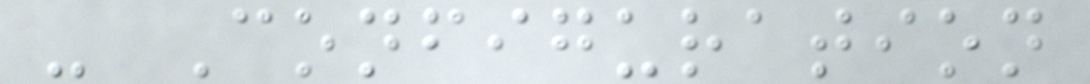- Configuration
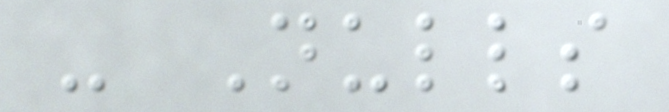- Nulls
